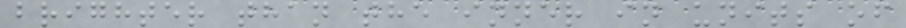brighter than the inner in units of
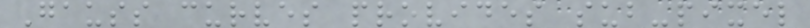Gauss curves provides sub-pixel
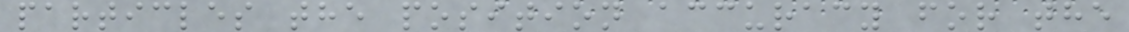particles the position accuracy for the
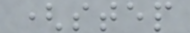(step
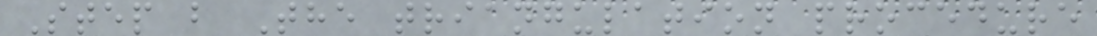Step b The triangulation procedure
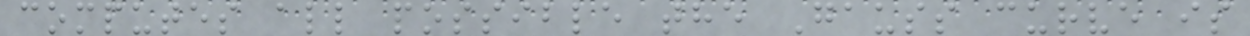computes all possible the Gauss curve is
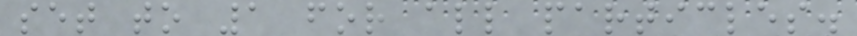set to 1 for all particles.
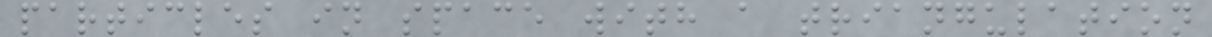particles in space with a triangulation
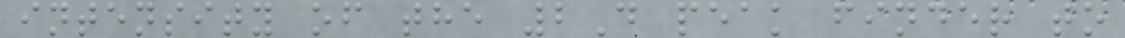intensity of the 2D peak finder to
